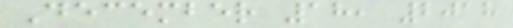December 18, 2018
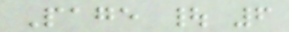Page | 6
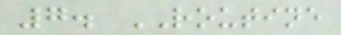7. ROUTINE
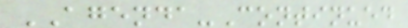AGENDA-Continued
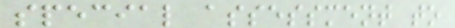special assessment to
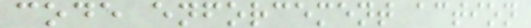code enforcement action
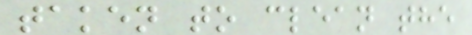taken to clean the
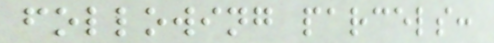following parcels:
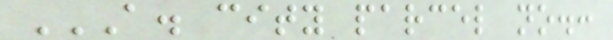A. CITY PARCEL NO.:
